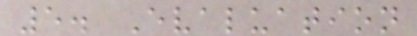5. Evaluation
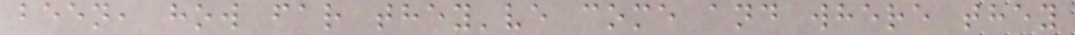been, how far they've come and where they
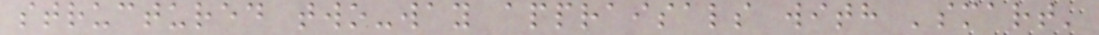structured two-way appraisals with 'smart'
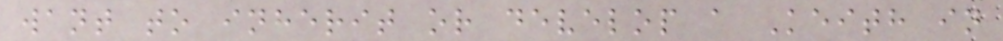want to inherit or develop a Keith in
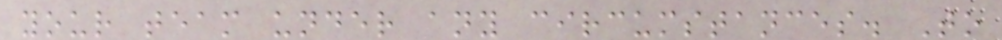your team under any circumstances. To
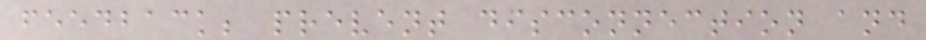feedback; prevent disconnection and
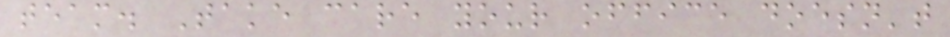team. Take care your office doesn't
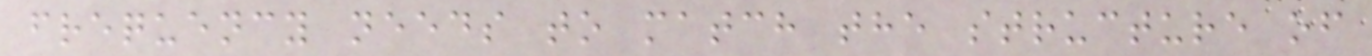frequency needs to match the structure of
